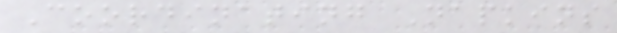Coordinating Napkins
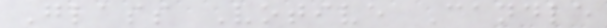Glass Votive Candle
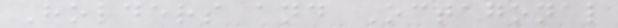Holders and Octagonal
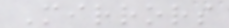Mirrors
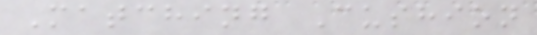Matching Cushion
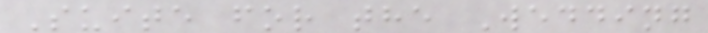Suite for the Wedding
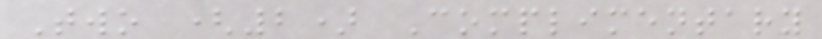Two (2) Complimentary
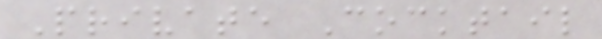Private Cocktail
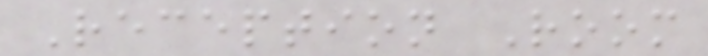Reception Room
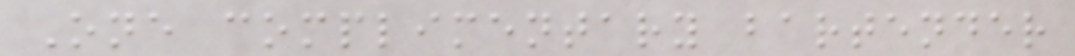One complimentary bartender
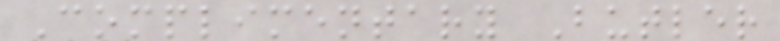Complimentary Butler
